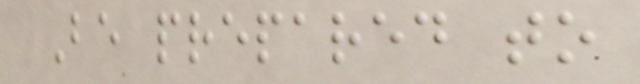Be prepared to
